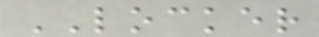LOCKER
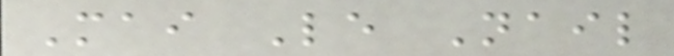Mai Le Nail
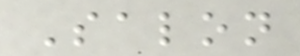Salon
